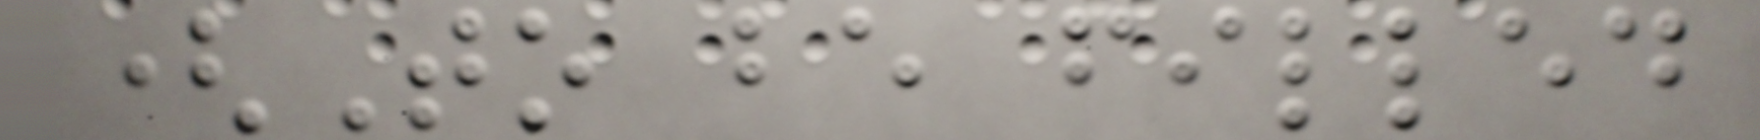(To be filled
